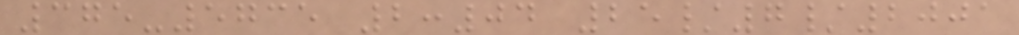375-5735 2:04 25/7/2001
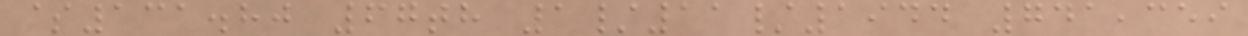$131.80 67th 1/11/1944 741,359
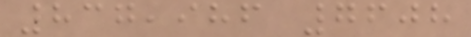837,986 7608
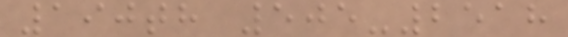190th 505-2518
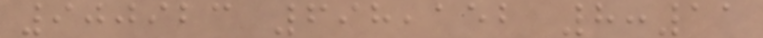900923 698,152 8:11
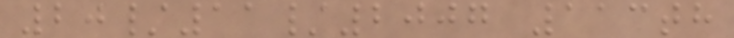20/11/2007 113th
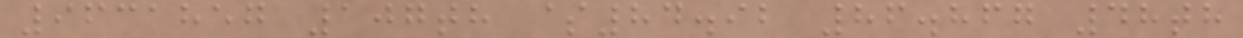9631857 107th $84.92 86.867 48th
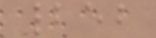252
